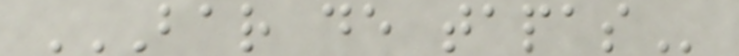BAR DE TAPAS
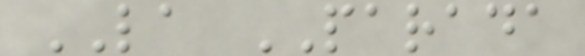LA PARADA
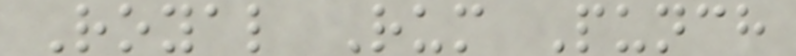Royal Rum Punch
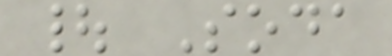| Soda
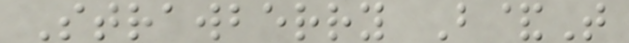Strawberry B&T
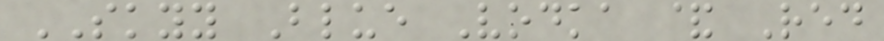SKYY Blue Vodka & Red
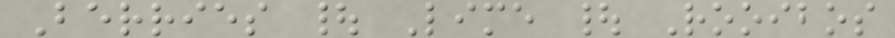Berries | Lime | Rooibos
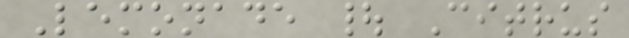Lemonade | Citrus
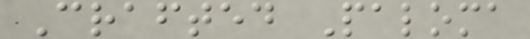Crafted Paloma
